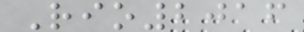Rio2016
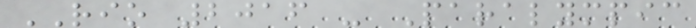RIO 2016 - Paralympic
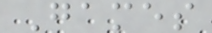Games
